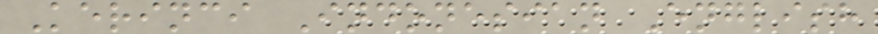Kerinci Indonesian English
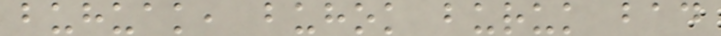buhuak, buhok buruk bad
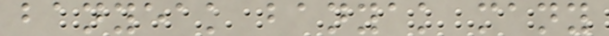banyeak banyak many
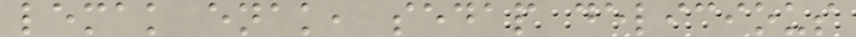lemak enak, sedap delicious
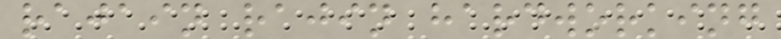rajain rajin hardworking
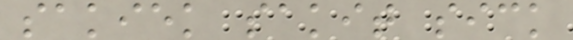sakiek sakit sick
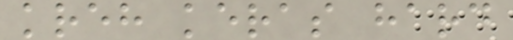kreh keras hard
